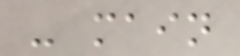- main
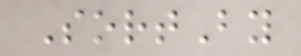SortBy
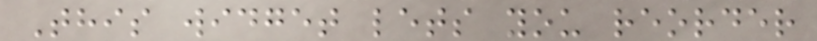This widget lets you reorder
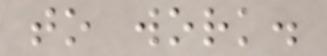to work.
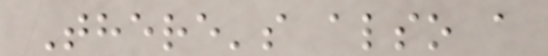There's also a
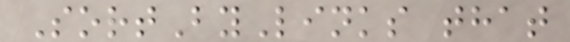SortByLinks that
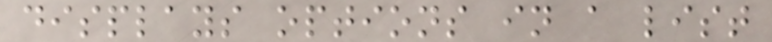displays options in a list
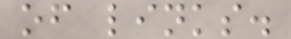of links.
